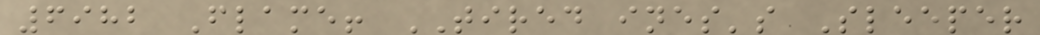6982 Flame! TIRED ines's Sleeper
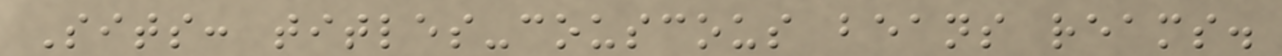Sits: titles-couscous beans reams.
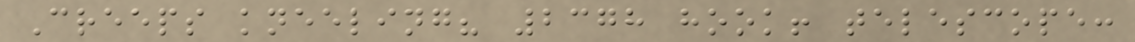Creeps kneeling? 2378 hook! telescope:
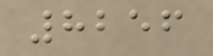8256
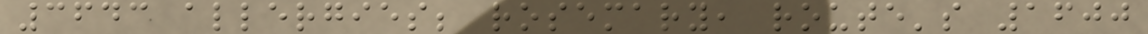3643 allergies; rosemary, route's 1600
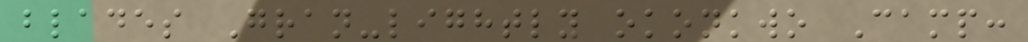blades Gran-lightly okonkwo Camp:
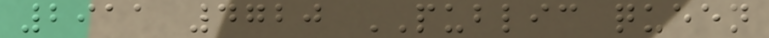2911 4720 PUBLIC queen
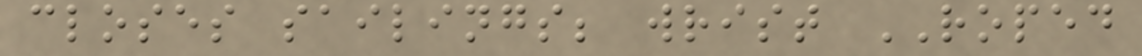closes sailings; wrist ROPED
